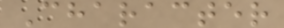Character
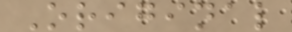Original
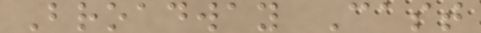Broadway Cast
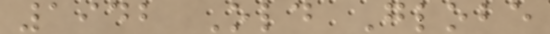1942 Old Globe
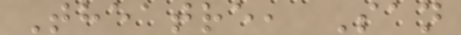Theatre, San
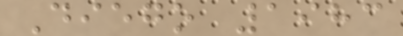Diego 1983
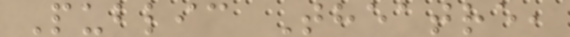Public Theatre,
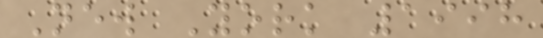New York 1998
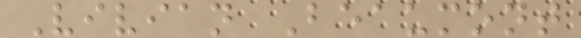Vivian Beaumont
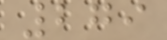279
